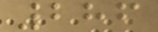286
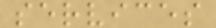services
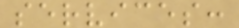services:
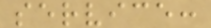service:
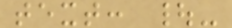text: |-
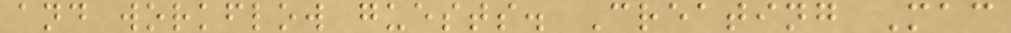and workflow guests. Creating Mac
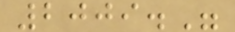2009."
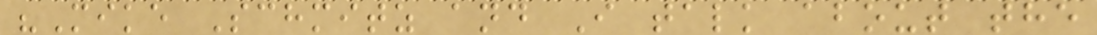"Mike Schmitz and I talk about the
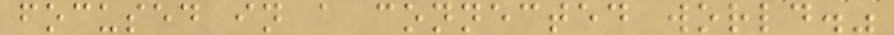focused in a connected world."
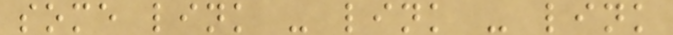some link - link - link
